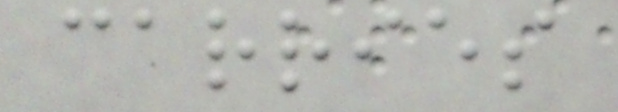carries
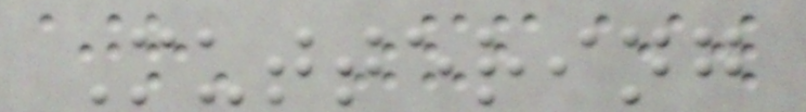Muttering
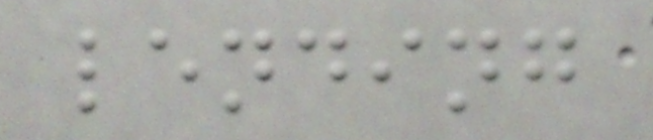lending
